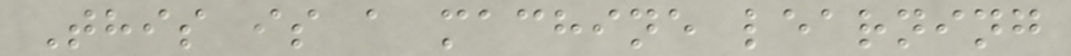This is a machine learning
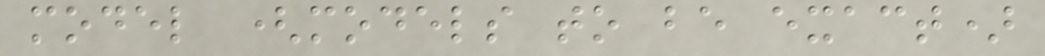model (models to be exact)
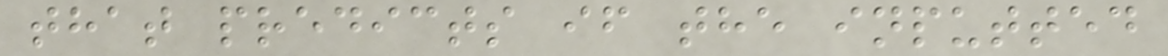that predicts if the inputted
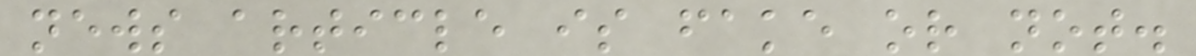news article is fake or not.
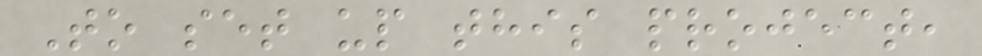To set up this project,
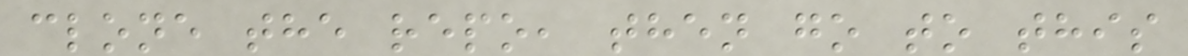clone the repo, then go to this
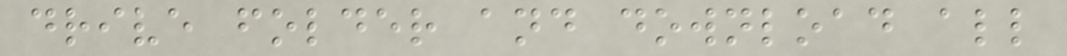drive folder and download all
